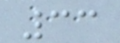33
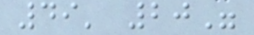49' 20"
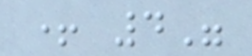+ 4"
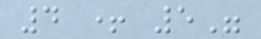4 + 5"
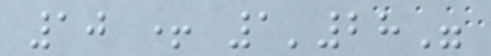10 + 1'28"
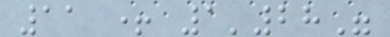11 + 1'28"
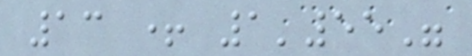13 + 1'55"
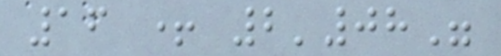16 + 2'08"
